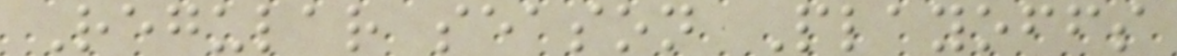Regular season Playoffs
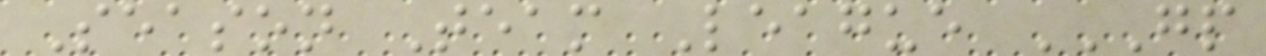Season Team League GP
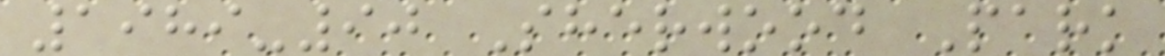1989-90 Sherwood Park
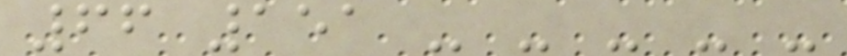66 151 - - - - -
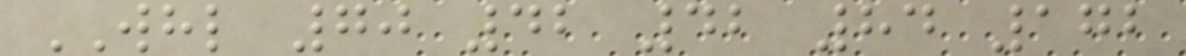WHL 70 42 42 84 172
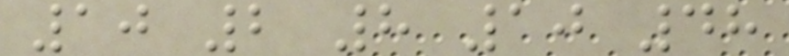10 2 8 10 48
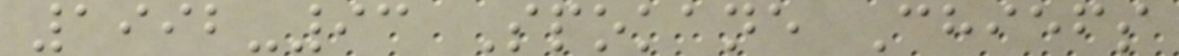1992-93 Spokane Chiefs
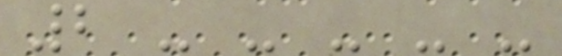2 - - - - -
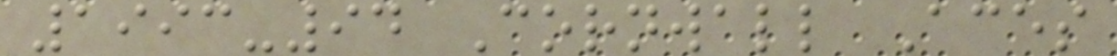1993-94 Cornwall Aces
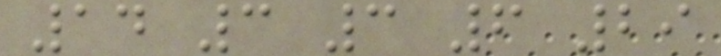14 3 3 6 29
